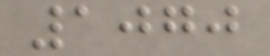1070
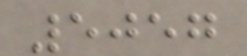5057
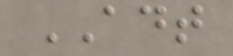ADT
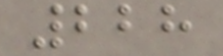228
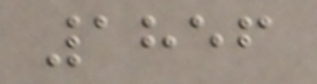1856
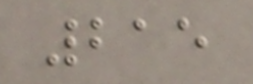215
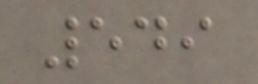549
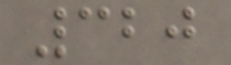320
